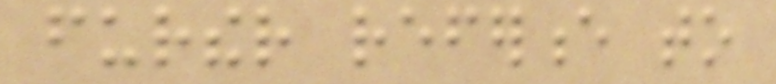further reference to
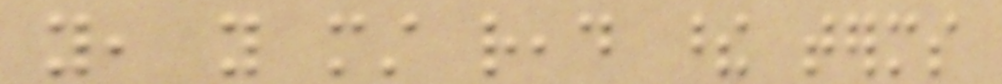you, you must read these terms
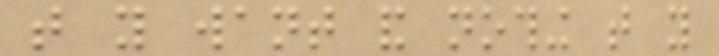that you want and nothing that you
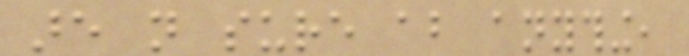are not sure about anything,
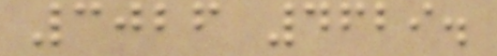3026 4629.
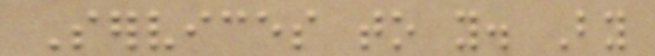Services to you. By
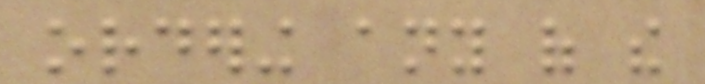ordering any of the
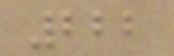222
